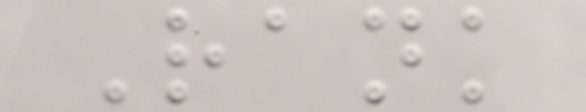Rank
